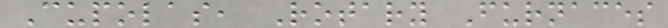Cupolas, Rotary Furnaces
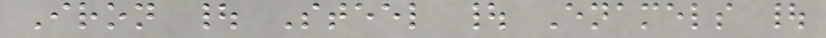Iron | Steel | Enamels |
